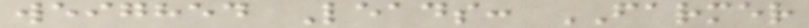weighed Leads: FARMER
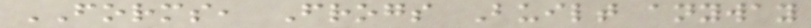FORMS, Frogs Built anyway
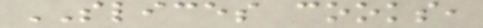SLICES cooks,
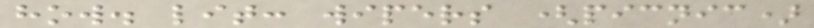how. lit: wipers (picnic)
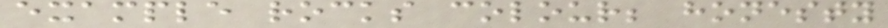example rocks colour; honesty
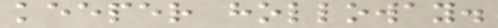keeper holloway.
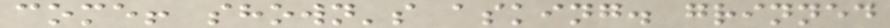come! shown's asking. grinned
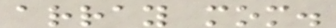array mom.
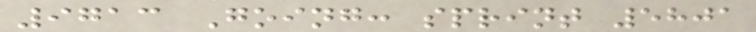9713 Going: sprint 5801
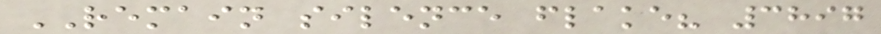REMAIN silence flake? 3897
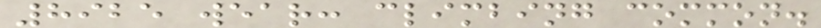8925 wear: climbing common.
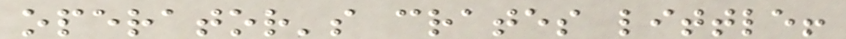operator's crates little!
